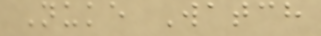Nuke Watch
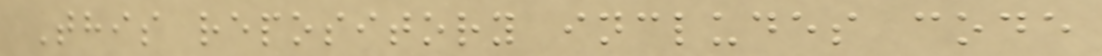This repository includes code
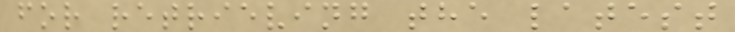for retrieving the latest
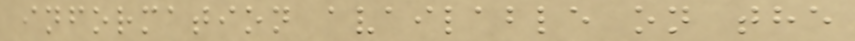information available on the
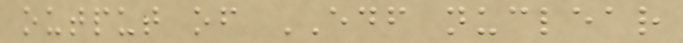output of EDF nuclear
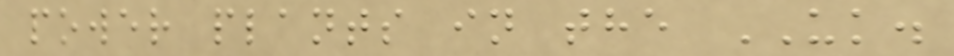power plants in the UK.
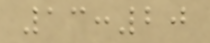13:20
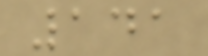141
